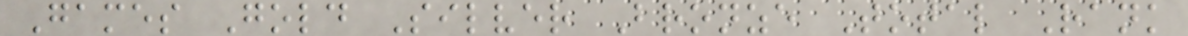Games Gold Silver Bronze Total Rank
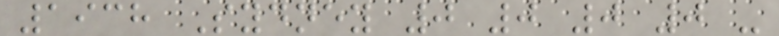1938 Sydney 0 0 0 0 -
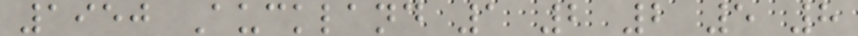1950 Auckland 1 2 2 5 8
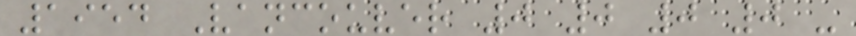1954 Vancouver 0 0 0 0 -
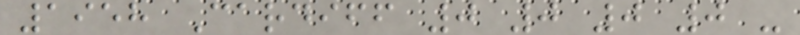1958 Cardiff 0 0 0 0 -
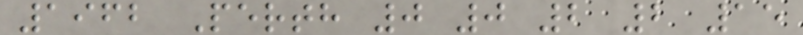1962 Perth 0 0 2 2 15
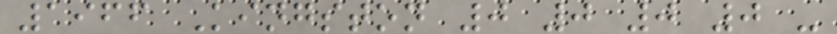1966 Kingston 0 0 0 0 -
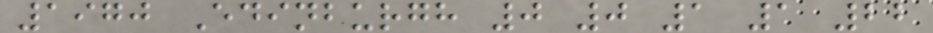1970 Edinburgh 0 0 1 1 22
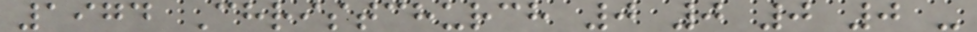1974 Christchurch 0 0 0 0 -
